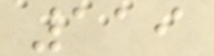119
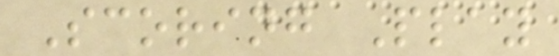Scoring Play
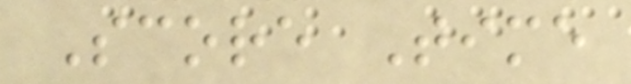Score Time
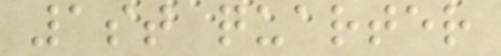1st quarter
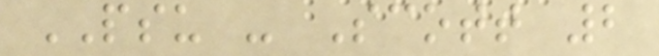PSU - Scott 2
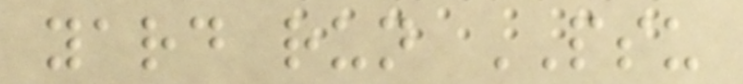yard run PSU
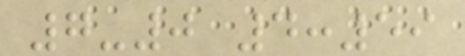7-0 4:59
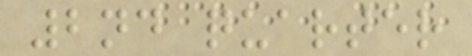2nd quarter
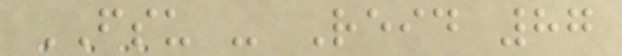FSU - Reid 87
